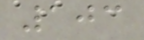103
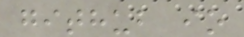github io
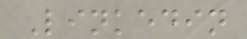Linkedin
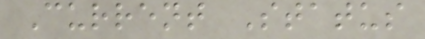Current Status
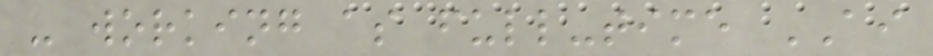- working as full-time AI
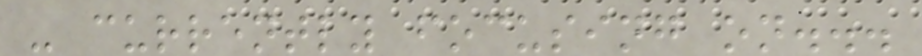- currently focusing on...
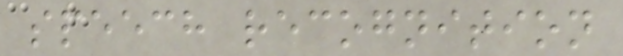speech recognition
